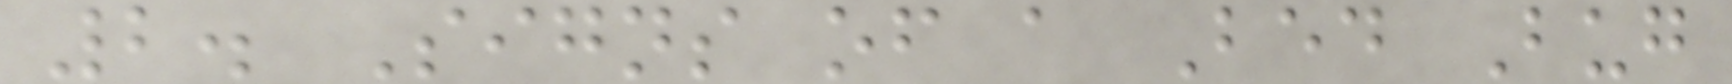2. Signs of a Bed Bug
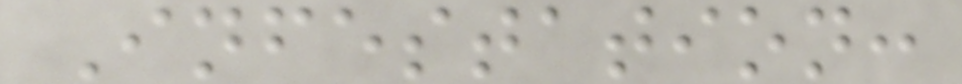Infestation:
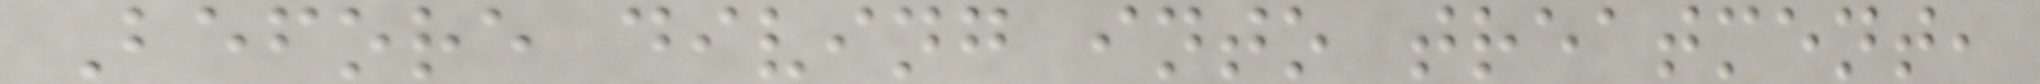Before diving into treatment,
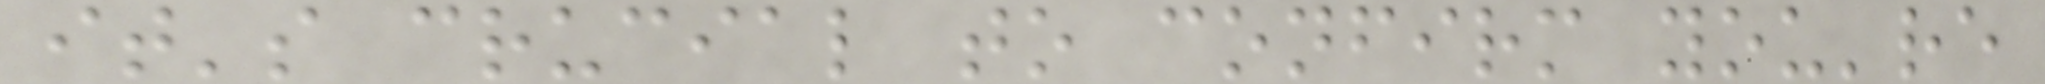it's crucial to confirm you're
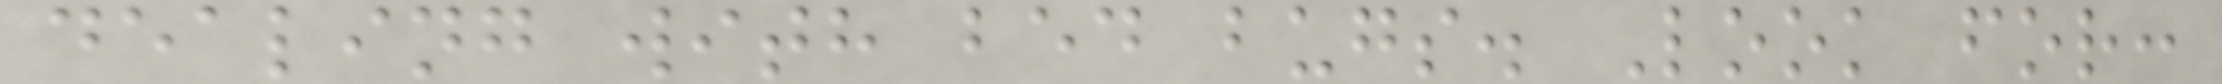dealing with bed bugs. Look for:
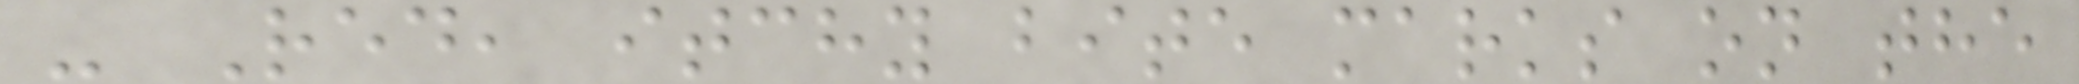- Red, itchy bite marks on the
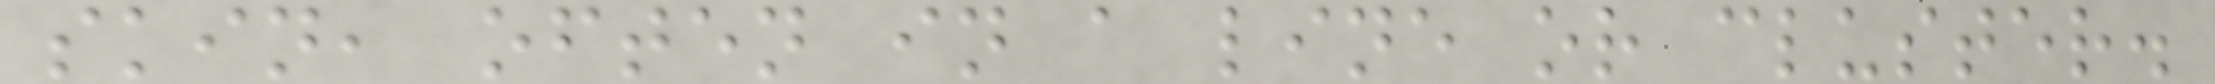skin, often in a line or cluster.
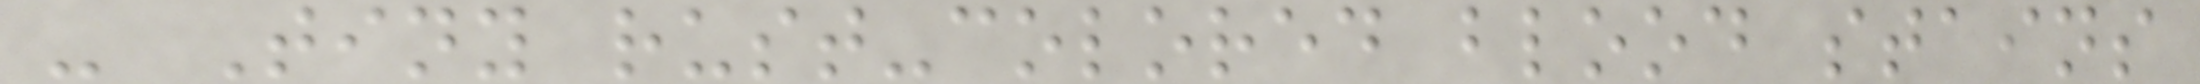- Tiny rust-colored blood stains
